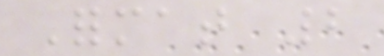Format 2
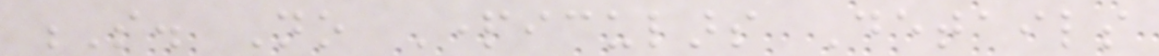S. No Particulars Details
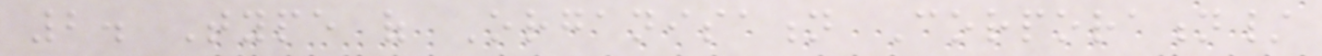2. Type of Organisation Corporation/
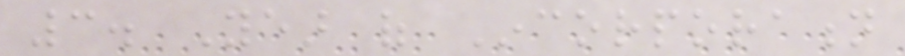3. Year of Incorporation
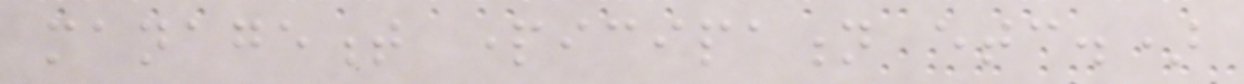management participation etc.)
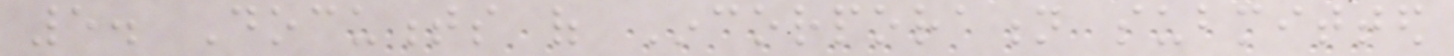5. Documents of Incorporation submitted
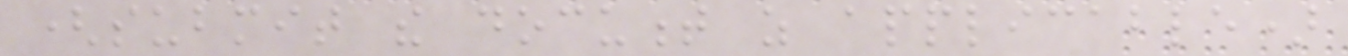(submit the document as applicable)
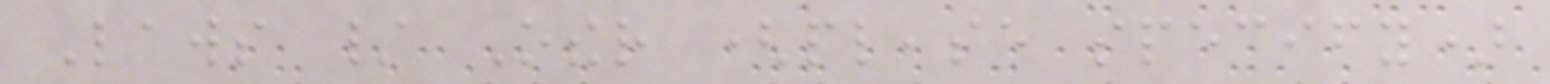Laws / Other (please specify)
